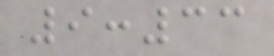9:33
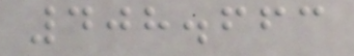408.663
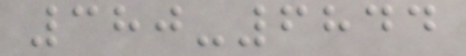380-6844
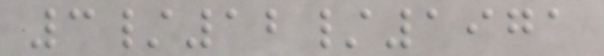3/12/1971
